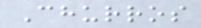Churros
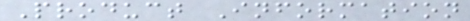Product Information
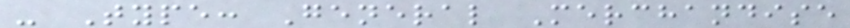- Type: General Merchandise
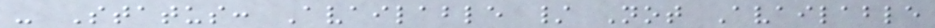- Status: Available / Not Available
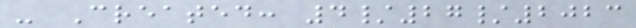- Created: 4/27/2023
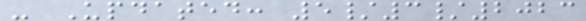- Updated: 5/3/2023
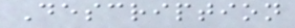Description
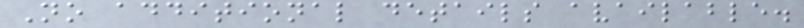No additional details available.
